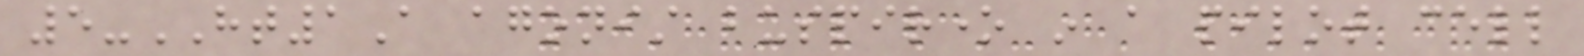5-HT1A agonist buspirone in a pilot cell
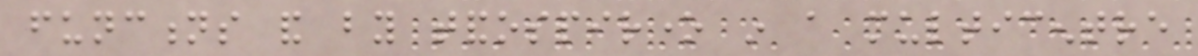functions and by tandospirone in a multicentre
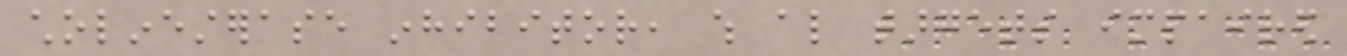cholinesterase inhibitor, which also targets impaired
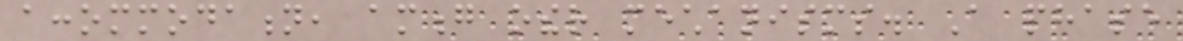accommodation, among other mechanisms. A phase
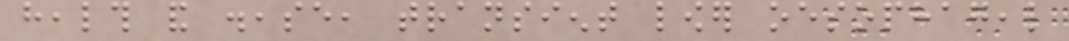health and disease, transient lower oesophageal
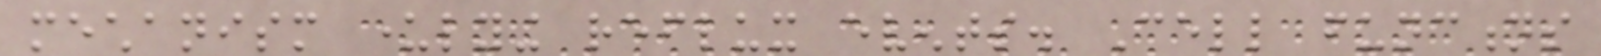mechanism underlying reflux events. Cell functions
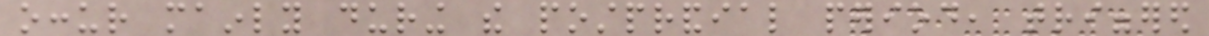occur mainly during the postprandial period, triggered
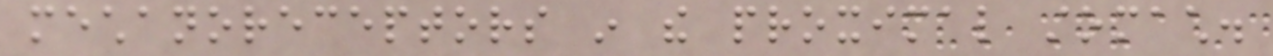mechanoreceptors in the proximal stomach.
